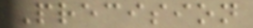Precision
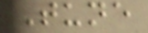Tune
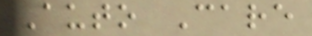Auto Care
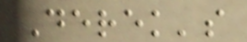Derek's
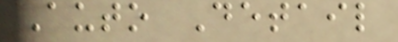Auto Detail
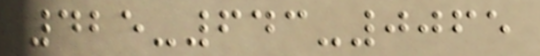425-643-0065
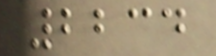2234
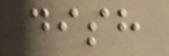dish
